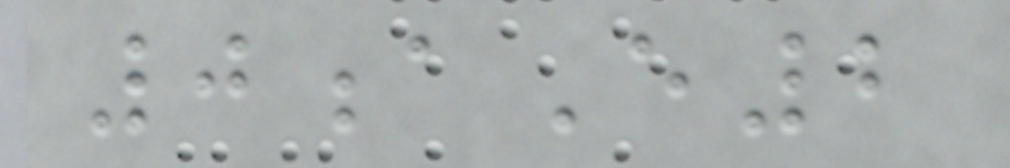0aE2
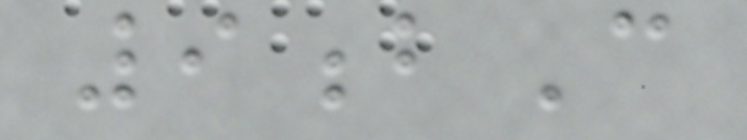9bC
